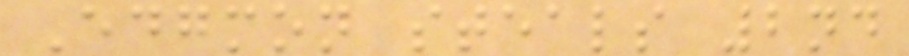Edgmon steals 2nd
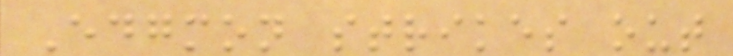Edgmon strikes out
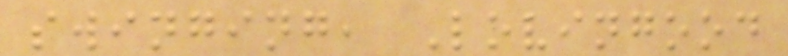swinging, Lovingood
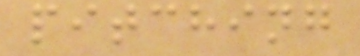pitching
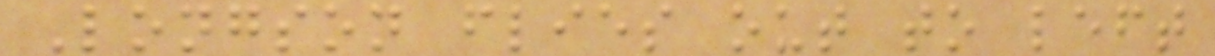Longson flies out to left
